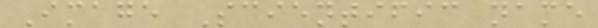Image Scientific name
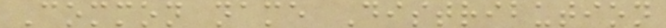Common name Distribution
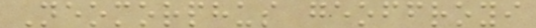Neomorphus geoffroyi
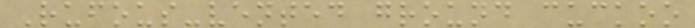Rufous-vented ground cuckoo
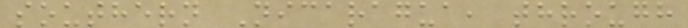southern Nicaragua, through
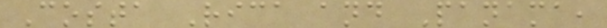Costa Rica and Panama,
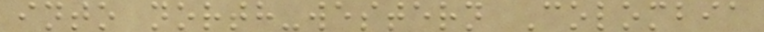into north-western Colombia
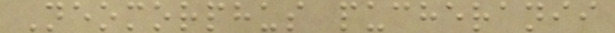Neomorphus pucheranii
